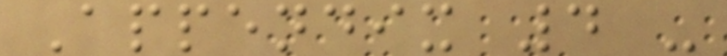Appendix 4 -
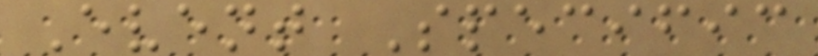Event Specific
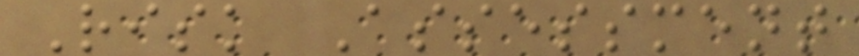Risk Assessment
